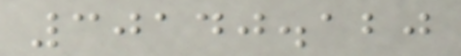30140.120
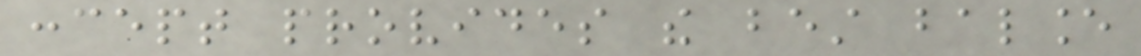concept provides the best balance
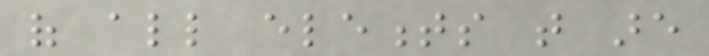of all elements that are
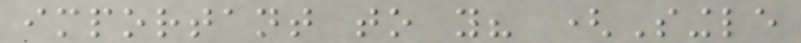important to you? (Single
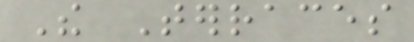The Terraces
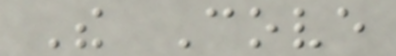The Cove
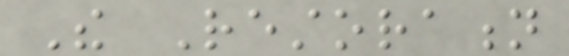The Restoration
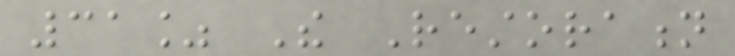31% The Restoration
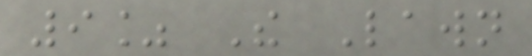9% The Lawn
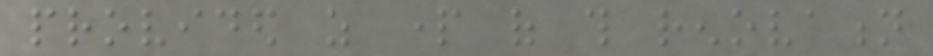provided as part of this renovation
